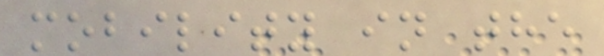mobility in the
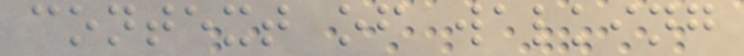context of walking
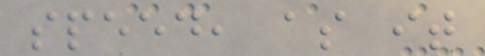speed, as it
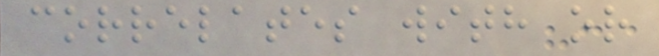correlates with or
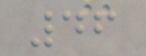46
